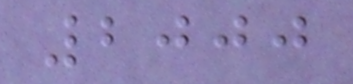2000
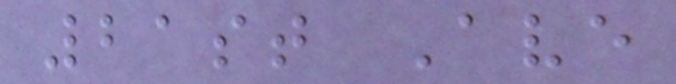21st Ave
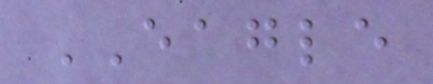EAGLE
